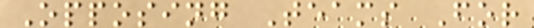Opposing Teams For
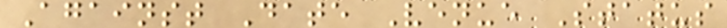Against Date Venue Status
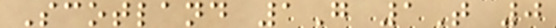Scotland 1G 1T 0
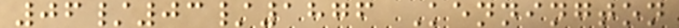06/03/1876 Kennington
